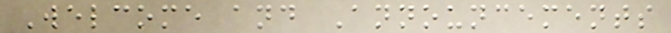Welcome and Announcements
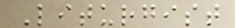Liturgist
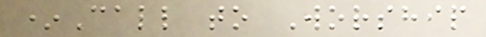*Call to Worship
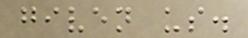given us.
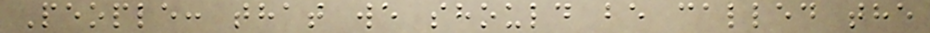People: that we should be called the
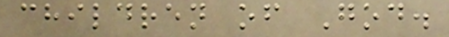children of God.
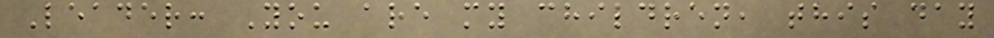Leader: You are my children, this day
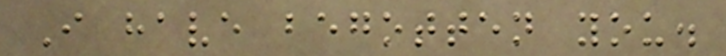I have begotten you.
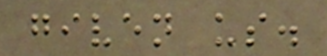given us.
